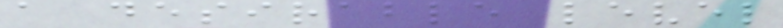a desirable level
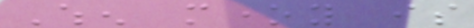When money is
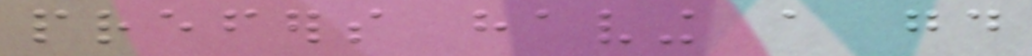prefers having a good
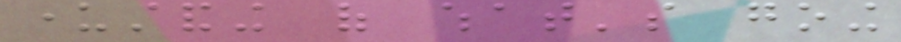understanding of what's going
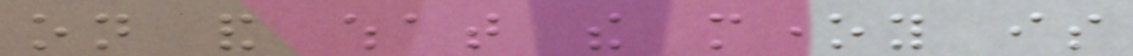on and what the money is
